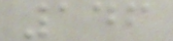146
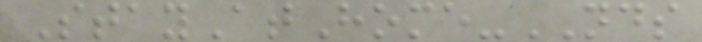StayAtHome-NDS
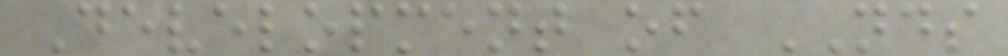Development of NDS
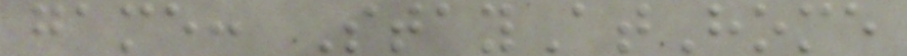game: StayAtHome
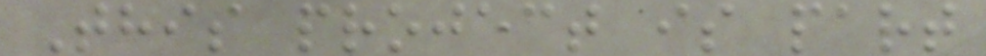This project is part
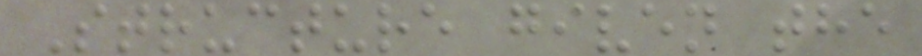Structure given the
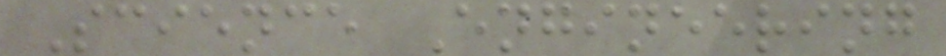Science Engineering
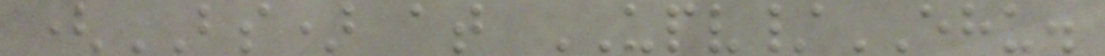(BS) at UPV/EHU.
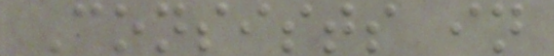Consists in
